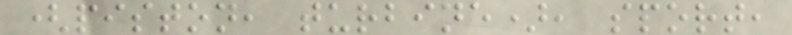(piston, turbine), sport,
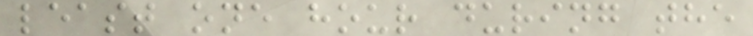least one hour during the
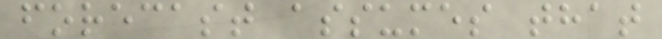forecast assumes that
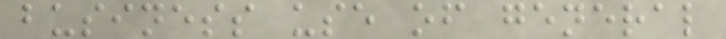business use of general
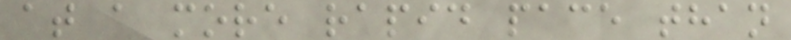at a more rapid pace than
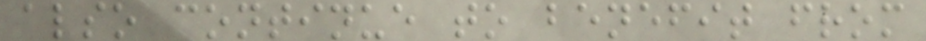also continue to benefit from
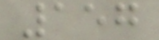157
